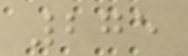275
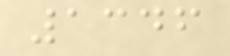1346
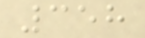358
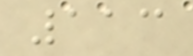113
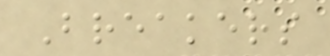Breakers
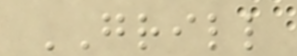GRILL
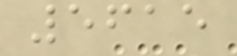5615
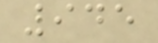945
